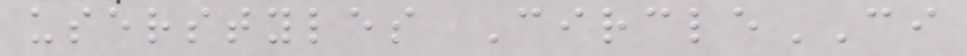userstyles CircleCI
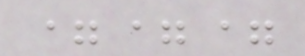===
